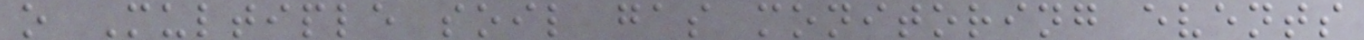o Multiple soil gas monitoring events
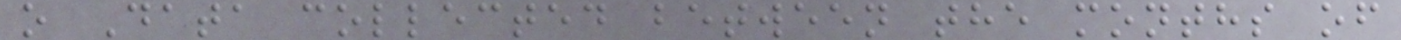o Data collected between the months of
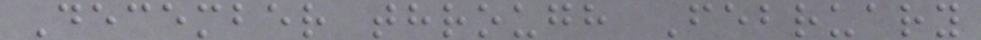December through February
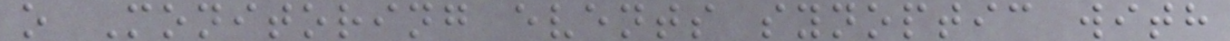o Monitoring events synoptic with
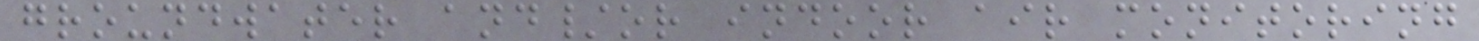groundwater and/or indoor air monitoring
